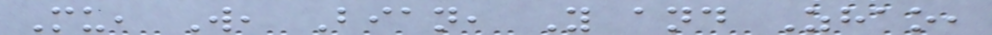Mu, W, Bian, Y and Zhao,
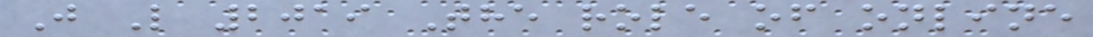J L 2019 The role of online
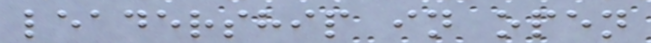leadership in open
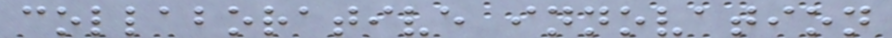collaborative innovation
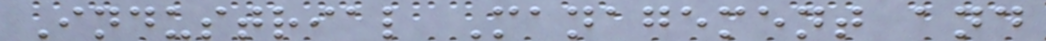Industrial Management and
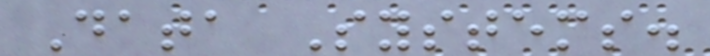Data Systems.
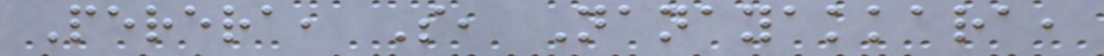Perera, S, Nanayakkara,
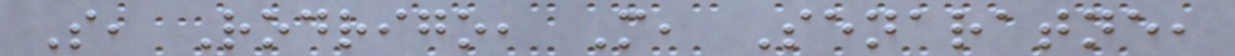S, Rodrigo, M, Senaratne,
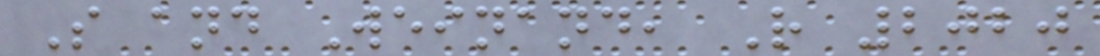S and Weinand, R 2020
